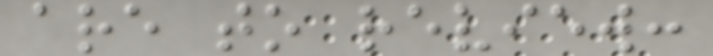are to review:
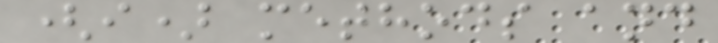(i) methods and
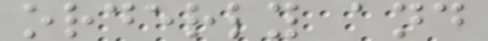orderly and
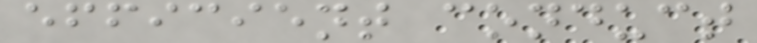efficient conduct
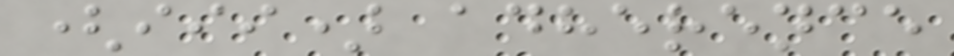(iii) adherence
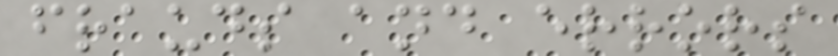frauds and errors
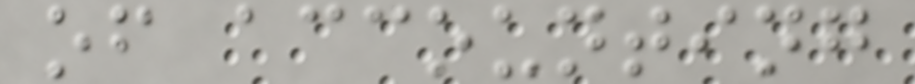of accounting
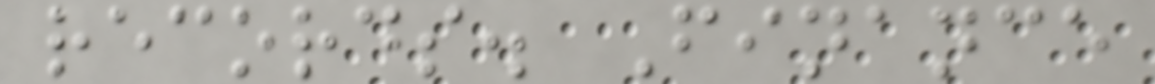records. Finance
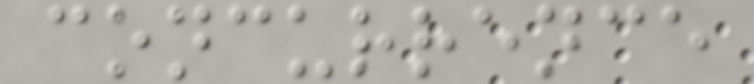concurrence
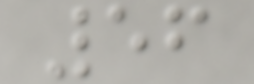56
